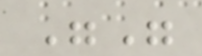""
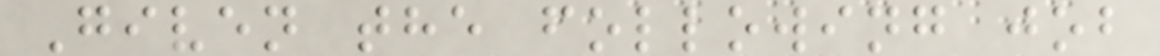Given the following job
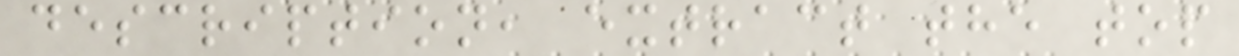description, extract the top
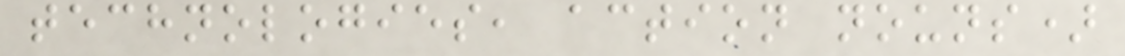technologies, action nouns)
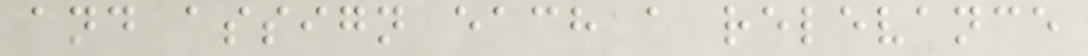and assign each a relevance
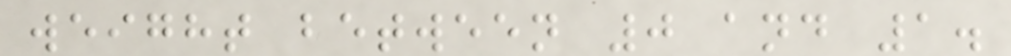weight between 0 and 1.
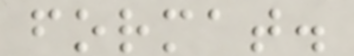format.
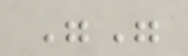""
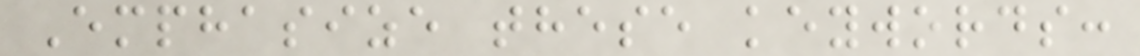Emphasize these keywords:
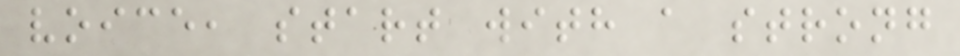voice, start with a strong
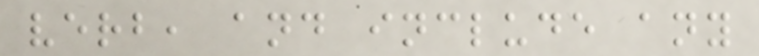verb, and include any
